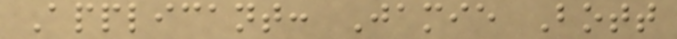Applicant: Jamie Bott
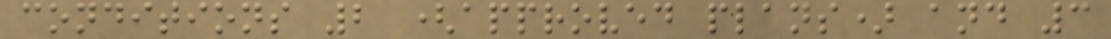conditions 2 (approved plans) and 3
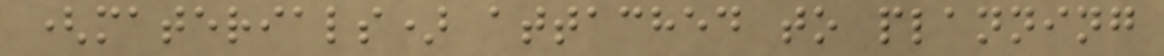(materials) attached to planning
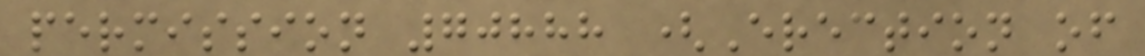permission 70888 (Erection of
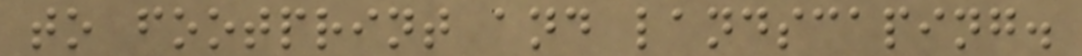to footprint and landscaping.
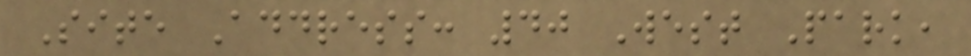Site Address: 40 West Park,
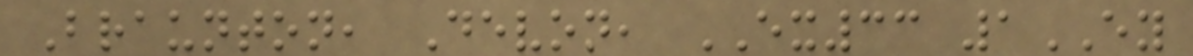Braunton, Devon, EX33 1EY
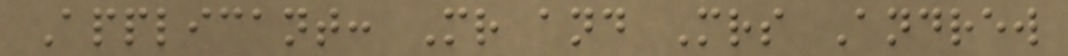Applicant: Mr and Mrs Andrew
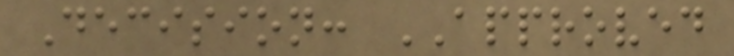Decision: APPROVED
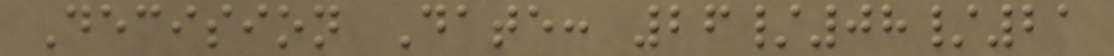Decision Date: 26/08/21
